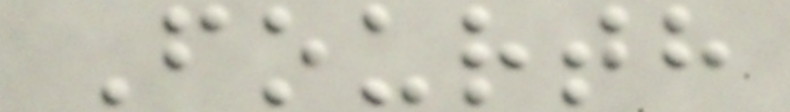Fourth
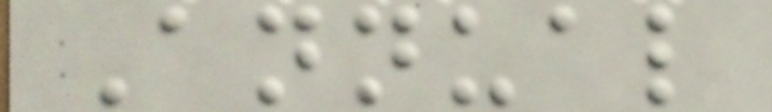Annual
